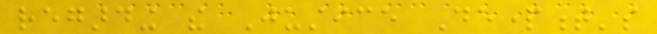regarding the Justice Department's
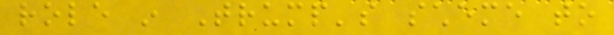role in Trump's scheme to
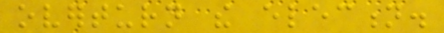overturn the election.
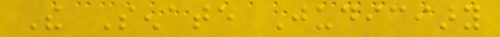The Senate Judiciary
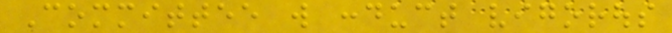Committee will conduct vigorous
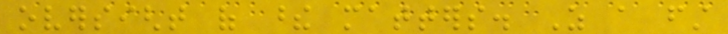oversight of these matters. As a first
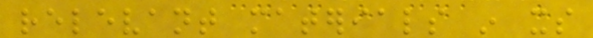relevant materials in its
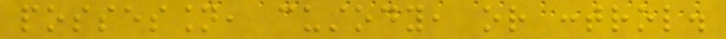possession, custody, or control.
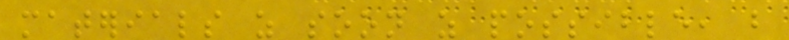materials as soon as possible, but
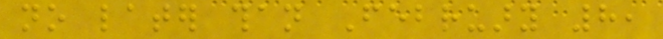no later than February 8,
